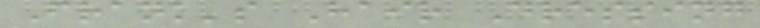Frank's Hair Dressing
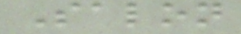Salon
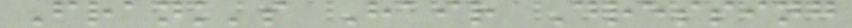Frank's Hair Dressing
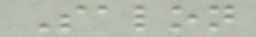Salon
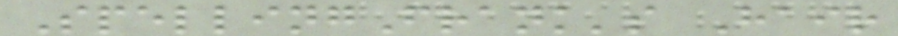SpellingFrank's Hair
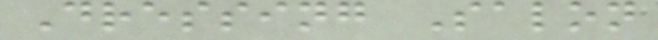Dressing Salon
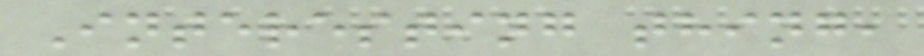Interesting thing,
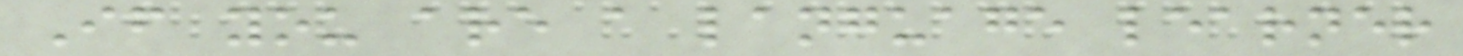If you are a language learner
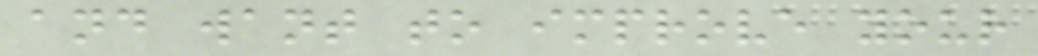and want to improve your
